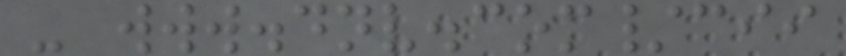- www.dnv.com/cii
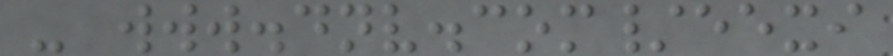- www.dnv.com/eexi
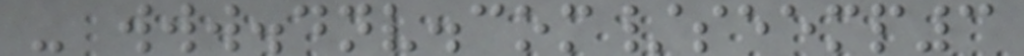- www.dnv.com/seemp3
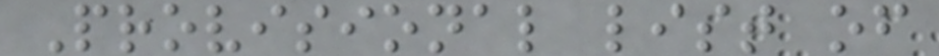Provisional list of
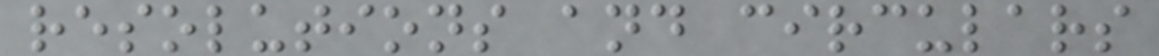resolutions and circulars
